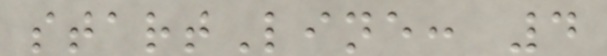startLine: 4
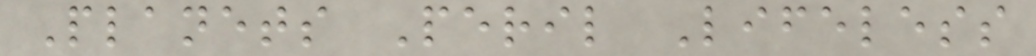Planets Peril Lifeless
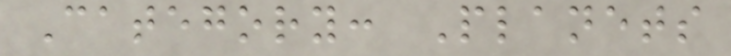Category: Planets
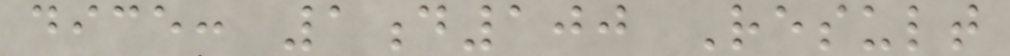dice: 1d100 Result
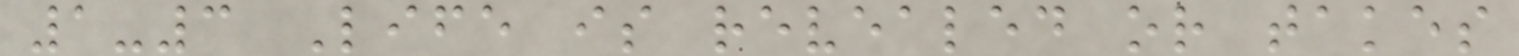1-3 Life is revealed or takes
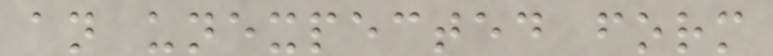an unexpected form
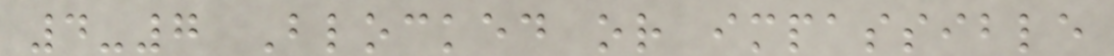4-7 Blocked or impassible
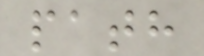path
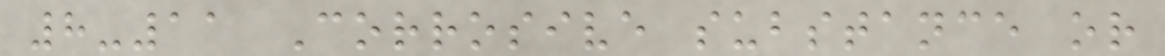8-11 Corrosive substance or
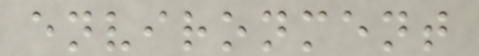environment
